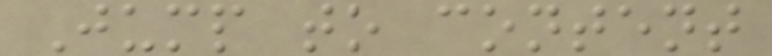Jump to content
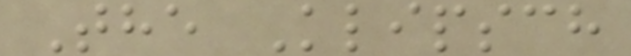The Klipsch
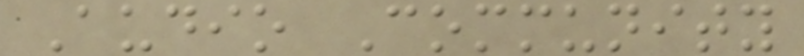Audio Community
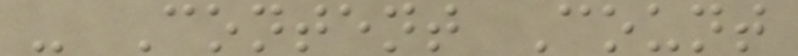- Content Count
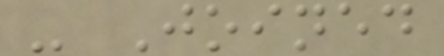- Joined
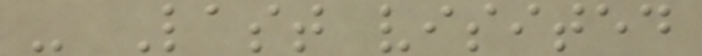- Last visited
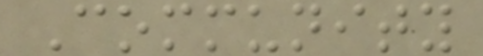Community
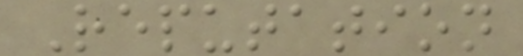Reputation
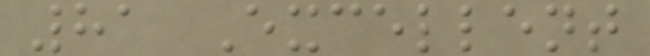81 Excellent
